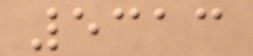5313
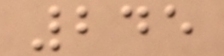245
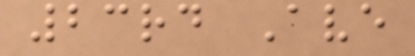23rd Ave
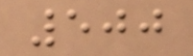500
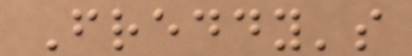Freddy's
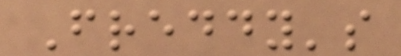Freddy's
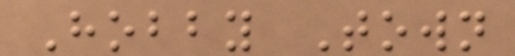Hobby Town
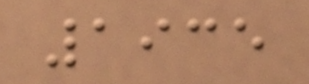1935
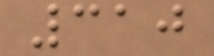310
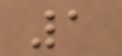1
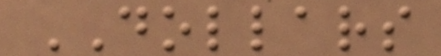DOLLARS
